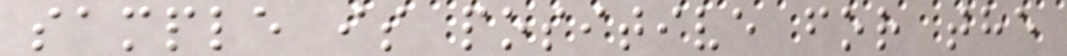sample is positive for the
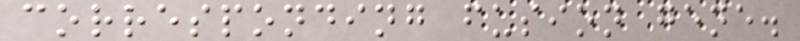corresponding fusion gene.
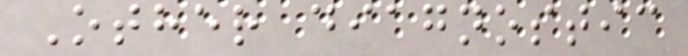Other diagnostic
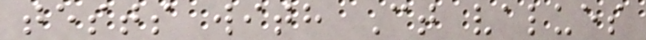tests with Ct values
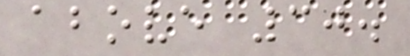above 30.
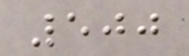500
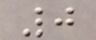0
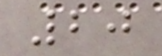20
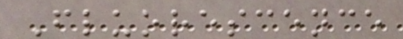Fluorescence
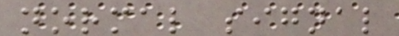normal signal
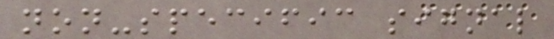non-specific signal
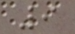9
